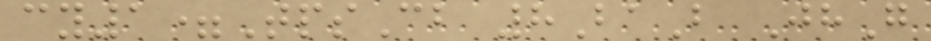cy1=TpsCb 8BaB JhG
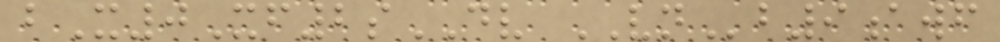bX0Xf2sDV VNb9awf
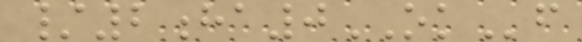/2ha0OKf
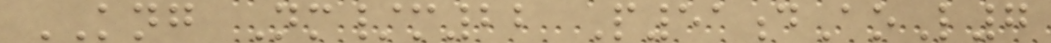KNG Nm/m22 P51dAoL7
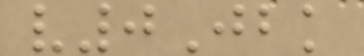v0Jbk
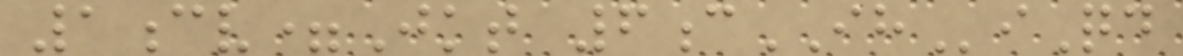1cv=Jkt 6cIHiQd
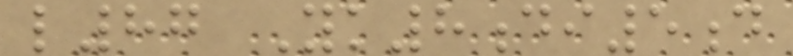l87 Yk8di5d
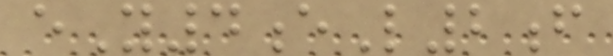eY4eL2f
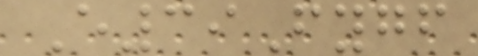E39Fygf
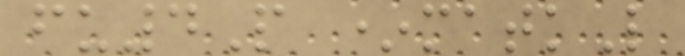fu4P *matkL
